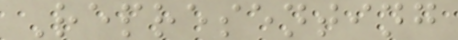Representing
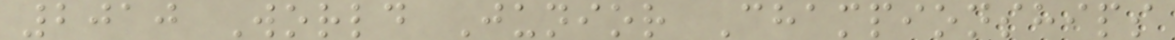2010 World Junior Championships
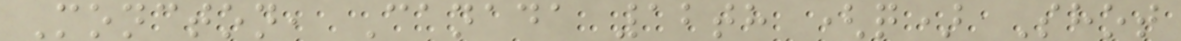Moncton, Canada 12th (q) Shot
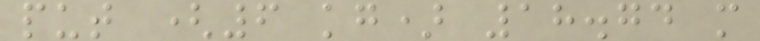put (6 kg) 18.74 m
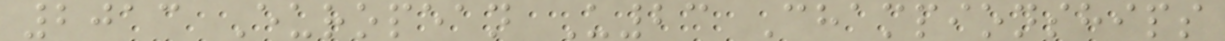2013 European U23 Championships
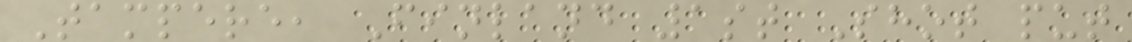Tampere, Finland 1st Shot put
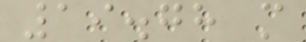19.78 m
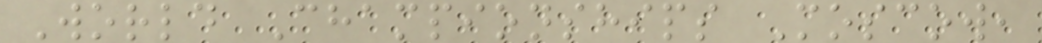World Championships Moscow,
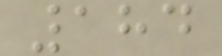184
